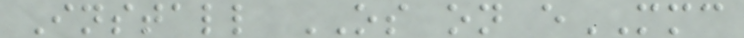Install OS on eMMC
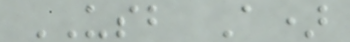USB A)
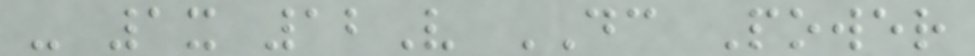- 1x 12V DC Power
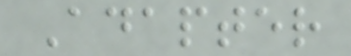Adapter
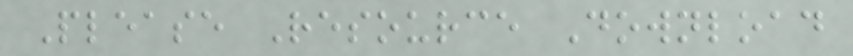Please Resource Download
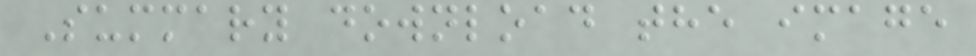Summary download the image
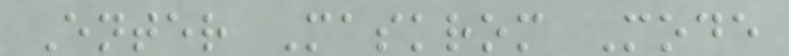Enter Maskrom Mode
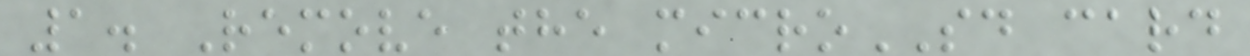1. Remove the microSD card
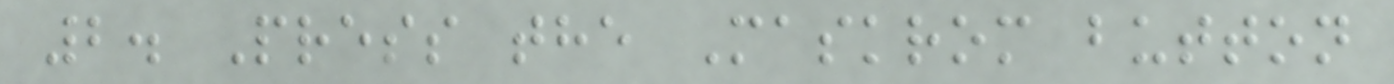2. Press the Maskrom button
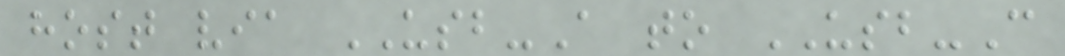host via USB-A to USB-C
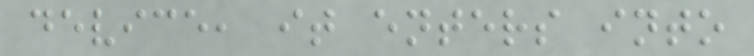device, it enters into
